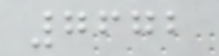7672
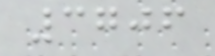3706
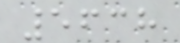5638
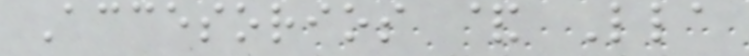Accesorios & Lla
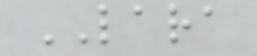LARA
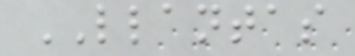LLANTAS
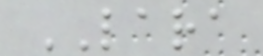LARA
